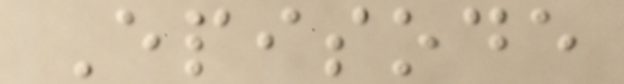Episode
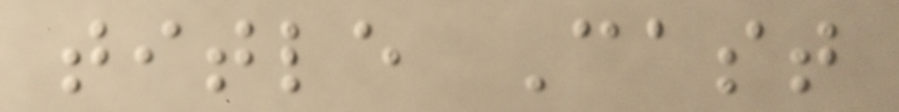title Cast
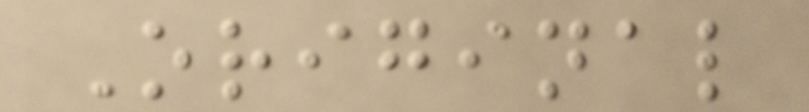Original
